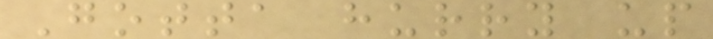Gotta hurry up
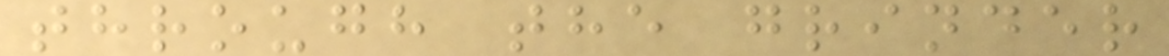through the grinder
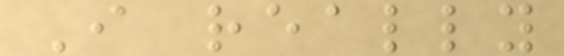I really
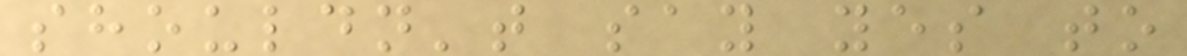shouldn't say yes to
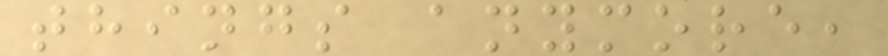things anymore,
